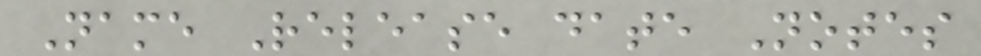Name Release date Notes
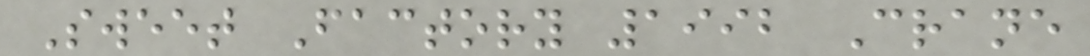Sweet Factory 1992 Crane
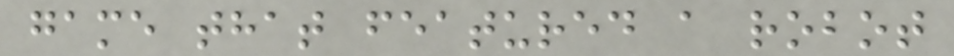game that featured a robot
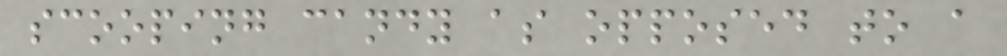scooping candy as opposed to a
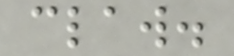claw.
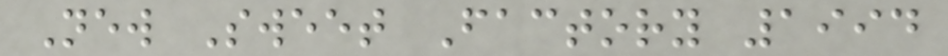New Sweet Factory 1994
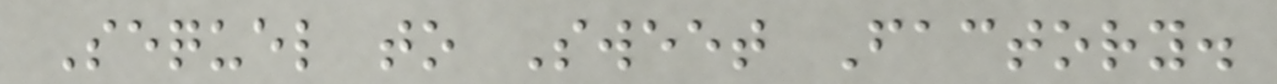Sequel to Sweet Factory.
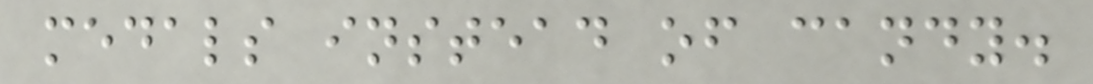medals instead of candy.
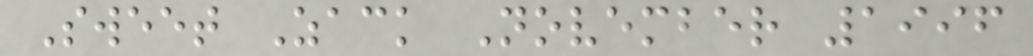Sweet Zack November 1996
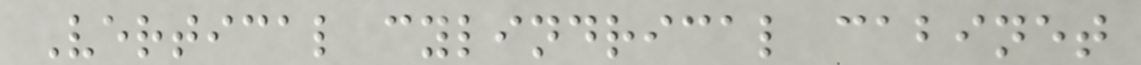Vertical cylindrical cabinet
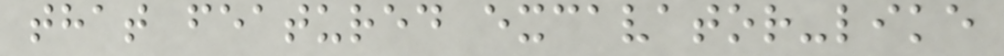that featured excavator-like
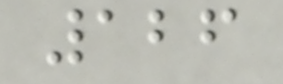126
